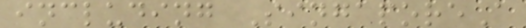including SingaporeA
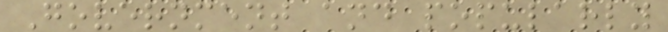Government and popularly
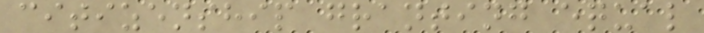citizenship granting equal
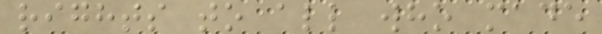rights to all who made
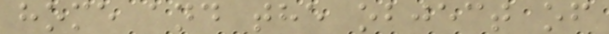home and the object of
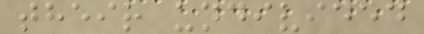their undivided
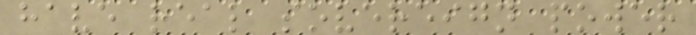have real sovereign power
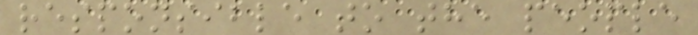responsible to the people
